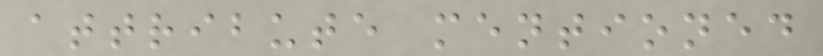attribute mentioned
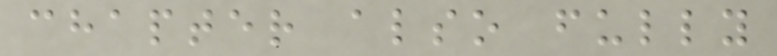chapter also fully
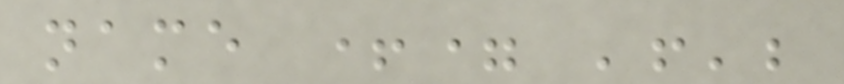name += '!';
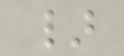}
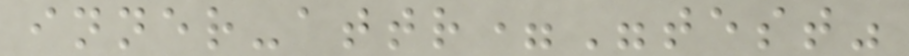inner-attr="test"
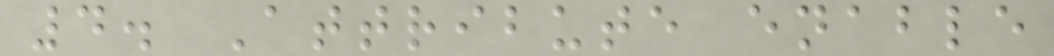4. Attribute enable
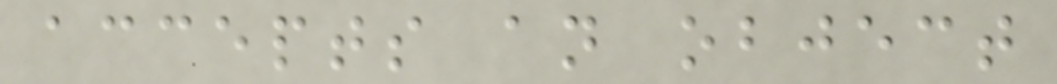accepts an object
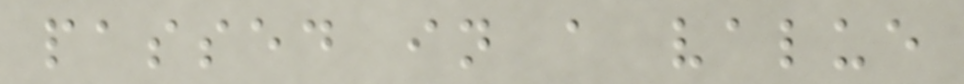passed in a value
